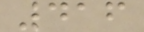416
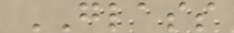GLASS
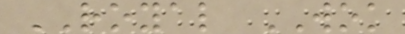ROYAL WOK
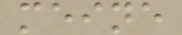meine
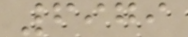6979
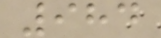984
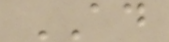AD
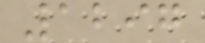1297
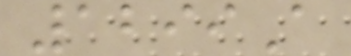1299A
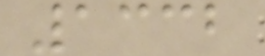1332
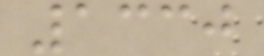1330
